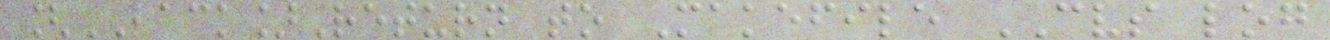[BACK]Return to Makefile CVS log
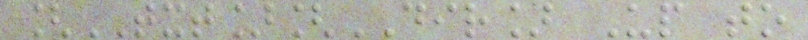[TXT][DIR] Up to
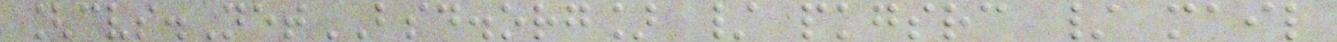[cvs.NetBSD.org] / pkgsrc / mail
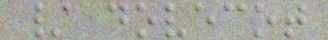/ dovecot
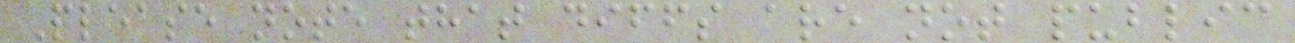Please note that diffs are not public
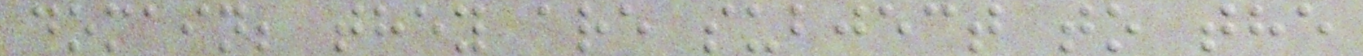domain; they are subject to the
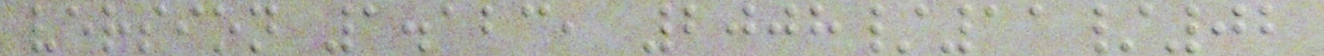version 1.123, 2008/11/02
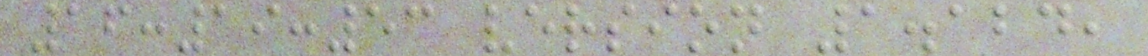16:19:53 version 1.124,
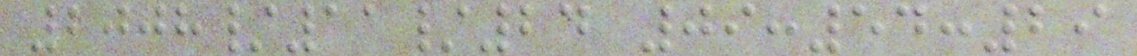2008/11/24 09:54:29
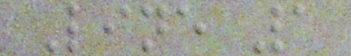Line 1
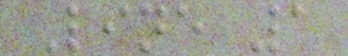Line 1
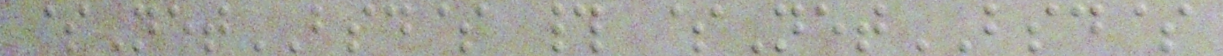$NetBSD$ # $NetBSD$
